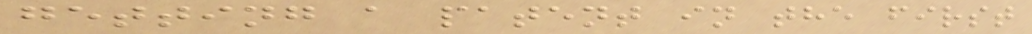getting a patent in the first
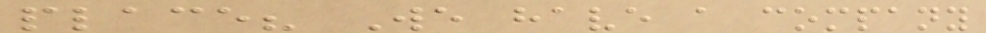place? We have a company
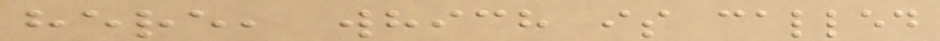here, which is called
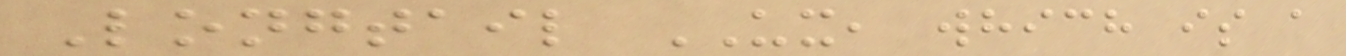Longtail UX, which is a
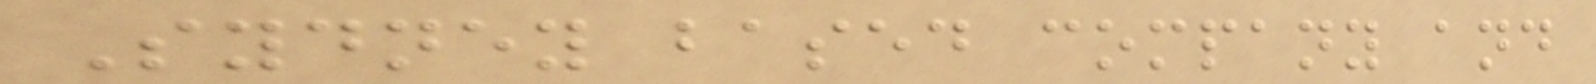Sydney based company and
